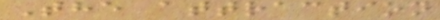The attraction
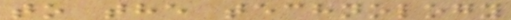to the technology
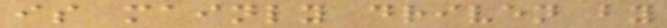is mainly driven by
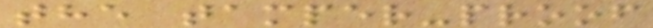the tamper-proof
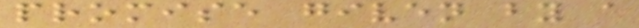promise given by a
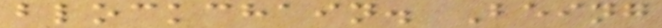blockchain. Being
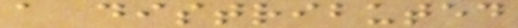a distributed
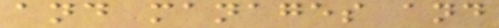and manages and
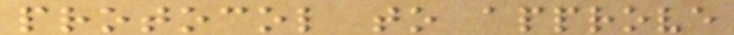protocol to approve
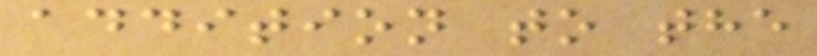addition to the
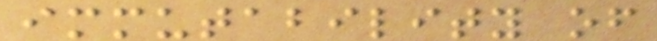immutability of
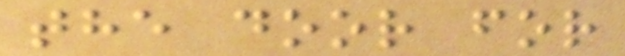the door for
